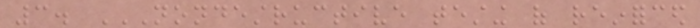3. NONDESTRUCTIVE TESTING OF REINFORCED
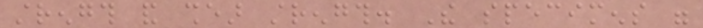strength and shear strength. The specimens were
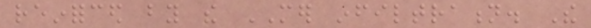reinforced by the MER infiltration. The
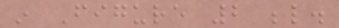in Figure 2 below.
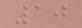10
